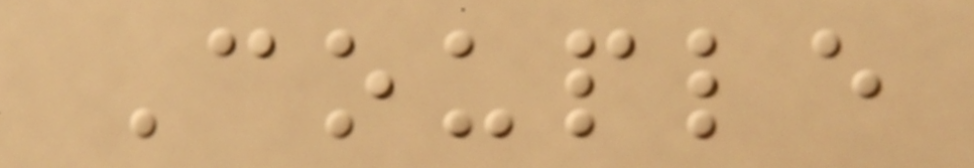Couple
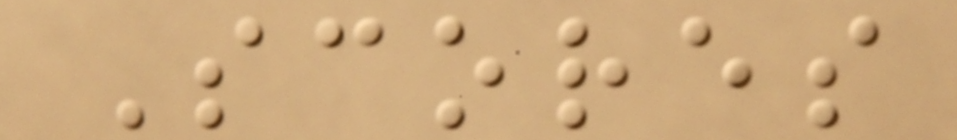Scores
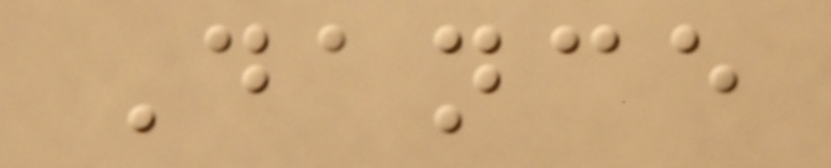Dance
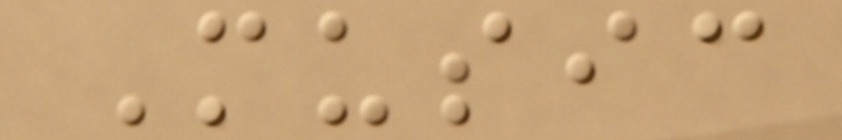Music
